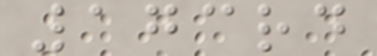173rd
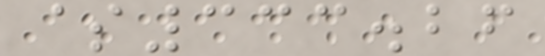$333.26
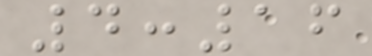4:16
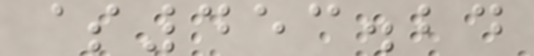$453.24
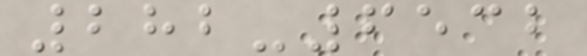282-6532
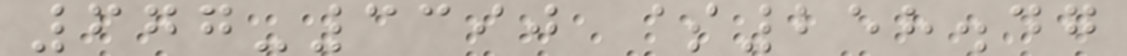677-3390 $258.47
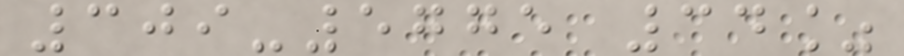309-5775 34%
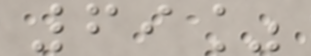69%
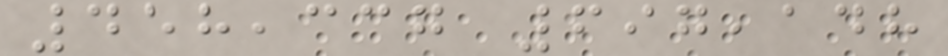458,337 697,148
